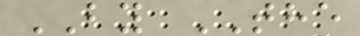BY THE
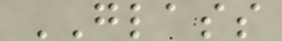GLASS
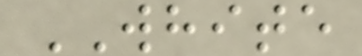WHITE
